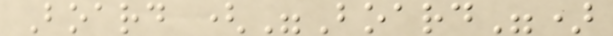Board ("Board")
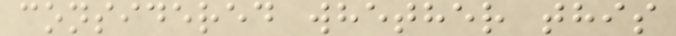considered whether this
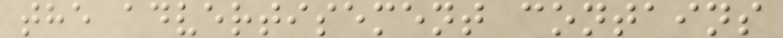the advertisement contains
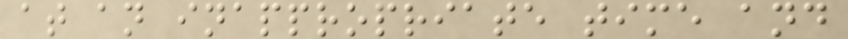at an inappropriate time and
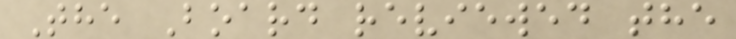The Board reviewed the
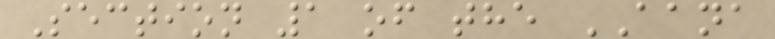Section 1 of the AANA
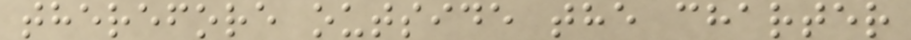therefore outside the charter
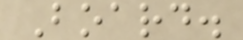Board.
